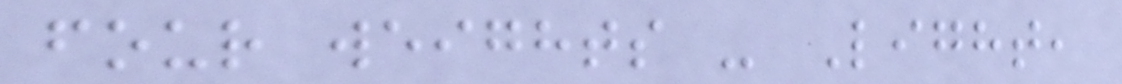four weights - Light,
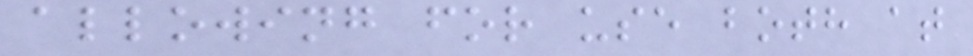allowing for use both at
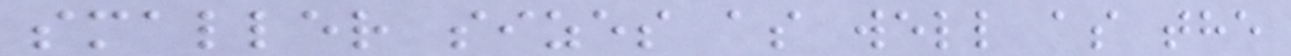smaller sizes as well as the
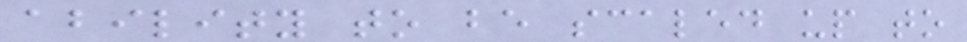ability to be scaled up to
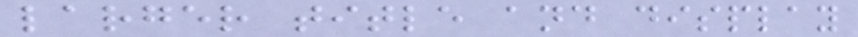larger title and display
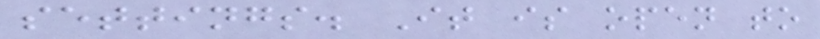settings. It is open to
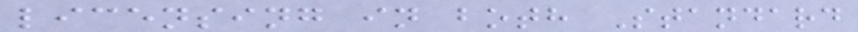licensing in both Standard
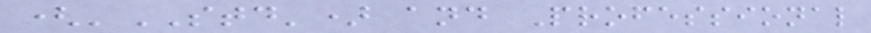('STD') and Professional
